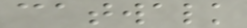catwalk
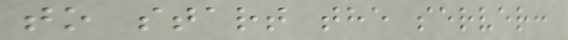to start the server:
